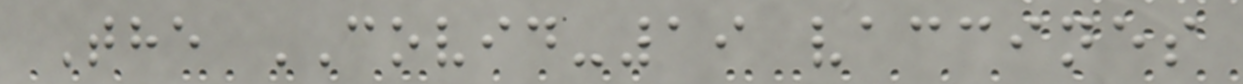The COVID-19 vaccines
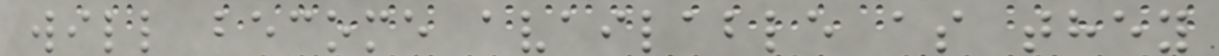will become available as they
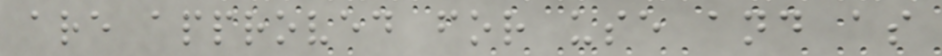are approved for use and as
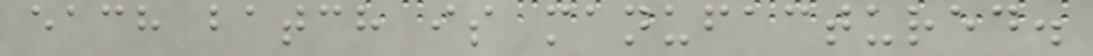each batch is manufactured.
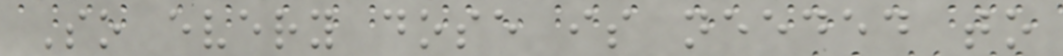So every dose is needed to
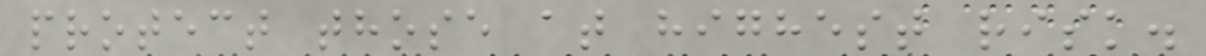protect those at highest risk.
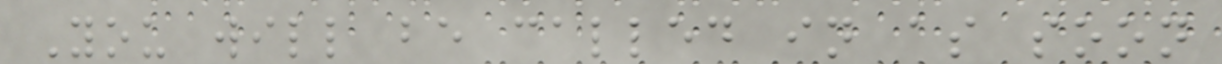You will be called in as soon
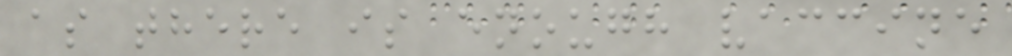as there is enough vaccine
